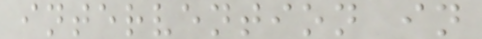intervention in
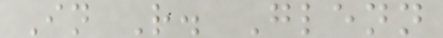In R. Glenn
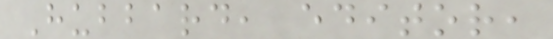Hubbard, editor,
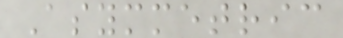Asymmetric
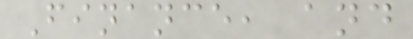Finance, and
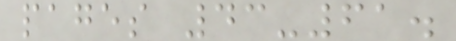pages 43-61.
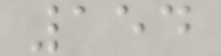154
